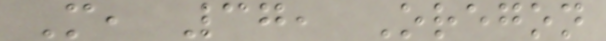M, 37, Oregon
